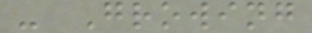- Growing
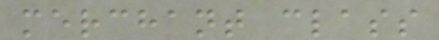merchant class
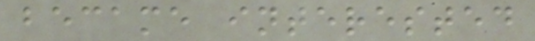became interested
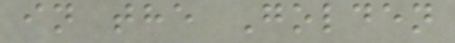in the Golden
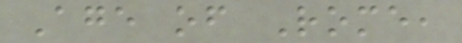Age of Rome,
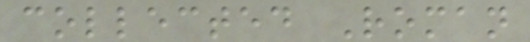collected Roman
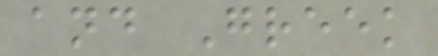and Greek
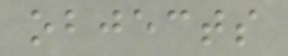objects
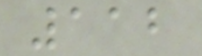112
